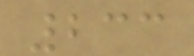233
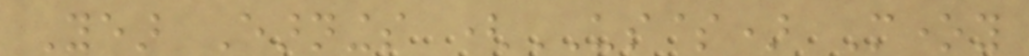Year Earnings (US$) Money
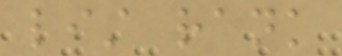list rank
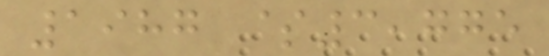1987 $3,775
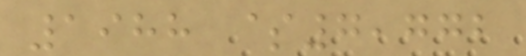1988 $7,772
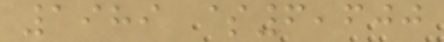1989 $6,600
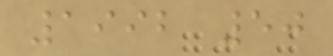1992 50
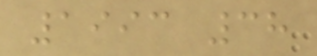1993 38
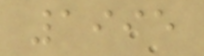1995
